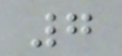7
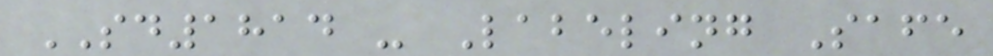SD1814 - Labeling Safe
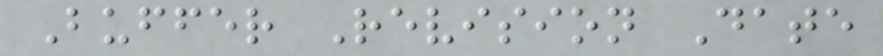Buffer Revision Date
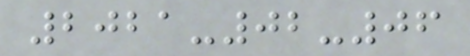2021-02-06
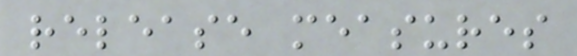release measures
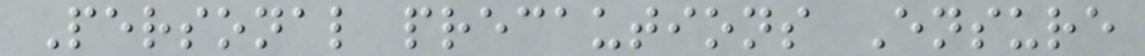Personal precautions Ensure
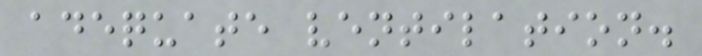adequate ventilation.
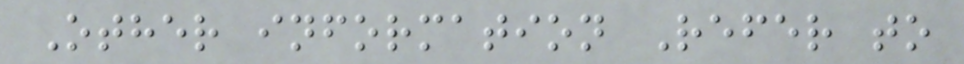Other information Refer to
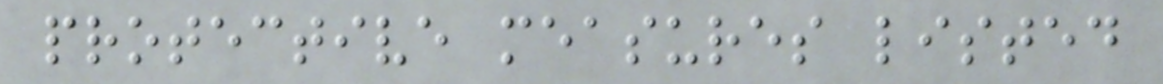protective measures listed
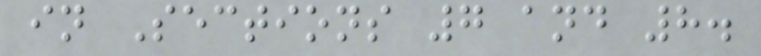in Sections 7 and 8.
